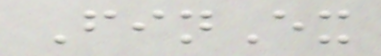FinEx
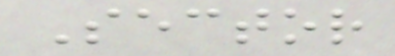Sector
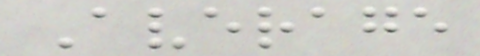Average
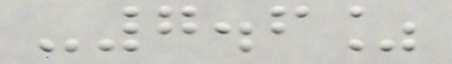-7.6%
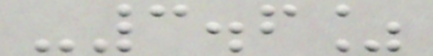-3.6%
